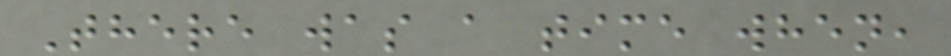There was a time when,
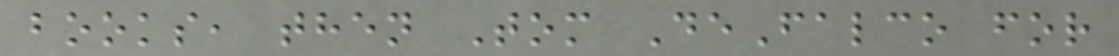books, then Tom DeFalco for
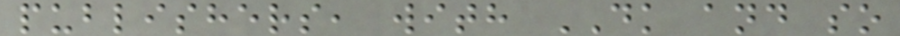publishers, with DK and so
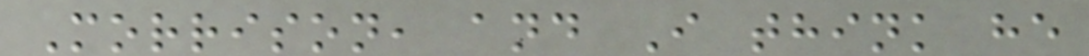Morrison, and I think he
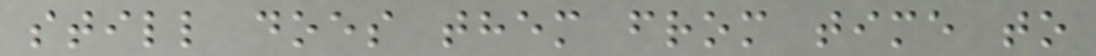still does them from time to
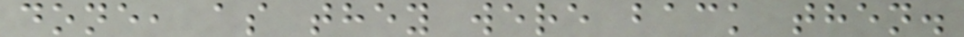done, as they were back then.
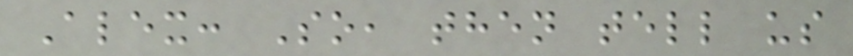Alex: So, then tell us
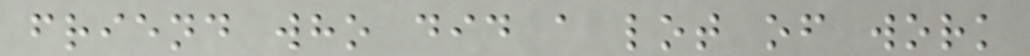friend who did a lot of work
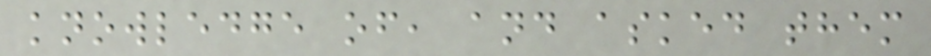knowledge of, and asked them
